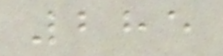285
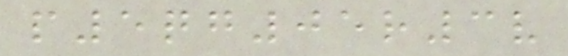p5qg05r3v
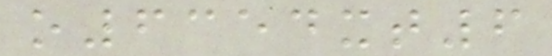o6354xt6
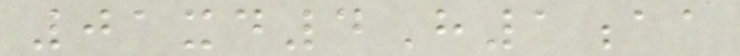01xd4H1aa
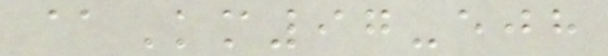@Km97-ejh
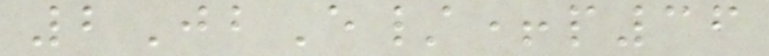2JbE/+p36
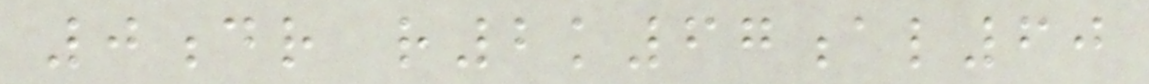0dr r2k67al60
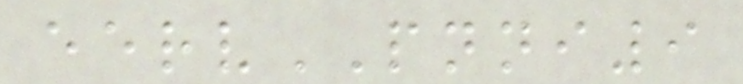eervPNNI9
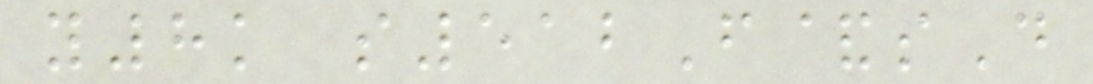y8k s512F&sD
